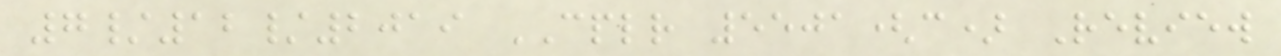7/12/2019 CPLR 5501(c) Review
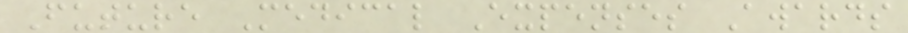Future Medical Expenses Awards
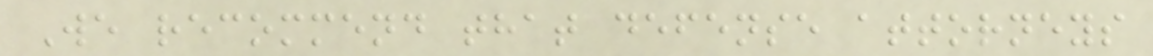We recommend that defense attorneys
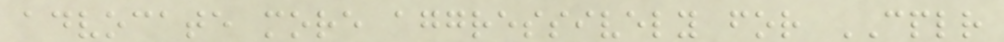advocate more aggressively for CPLR
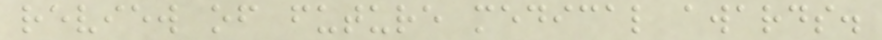review of future medical awards.
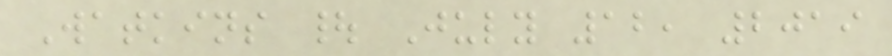Watkins | July 12, 2019
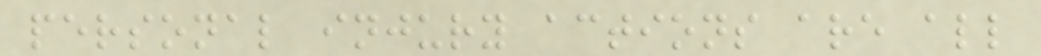personal injury actions are all
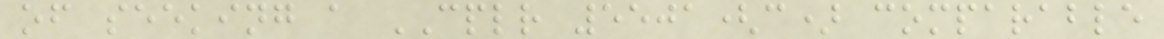of seeking a CPLR 5501(c) comparable
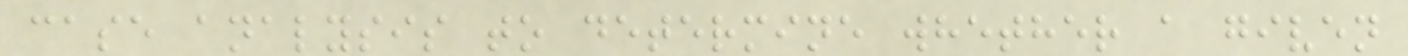case analysis to determine whether a given
